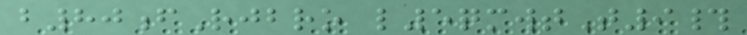b80fRjbro l5qmwtT9#
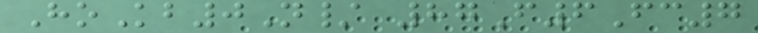HoKb0N/ 87F6Fc7
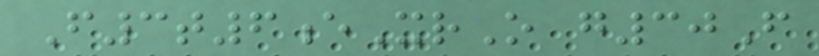F3t6eXrO g30F
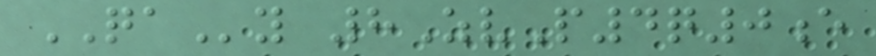QAy 8ZvP4q0e
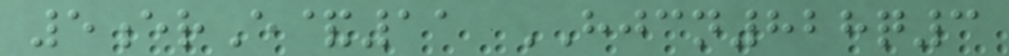5erE&11 HJCN828q3
